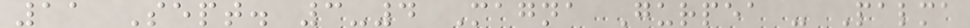11 Sept. 3-4 Magna Gurpea - Palma
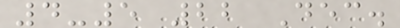4-5 22 Dec.
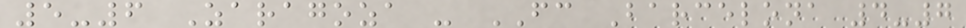5-6 Zaragoza - FC Barcelona 4-7
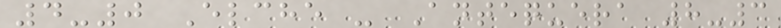4-0 Elche - Antequera 8-3
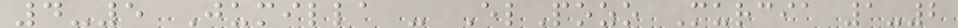4-5 Jumilla - ElPozo Murcia 1-2
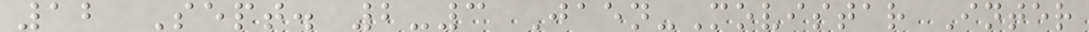12 Sept. 2-3 Jaen-Movistar Inter
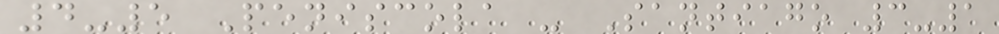4-5 Peniscola - Santiago 3-1
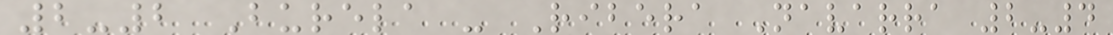2-2 Burela - Ribera Navarra 2-4
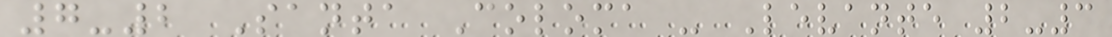7-2 Santa Coloma - Levante 2-3
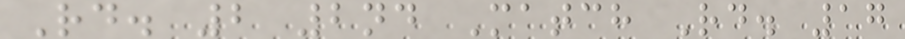Rd. 2 2nd Match Rd. 17
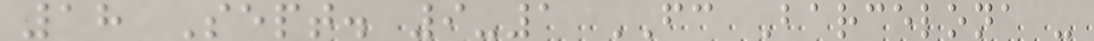18 Sept. 9-1 FC Barcelona -
